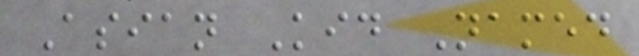Asian Kid Named
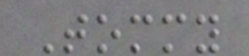Tommy
